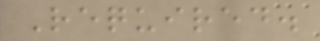Required.
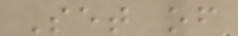Set of
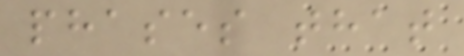phases that
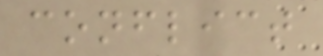conflict
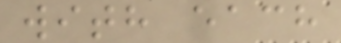with each
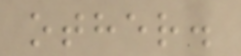other.
